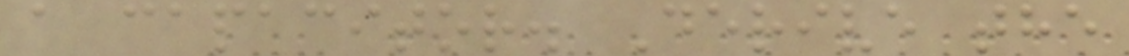a capacitor. Derive the
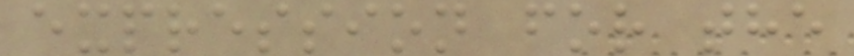expression for the
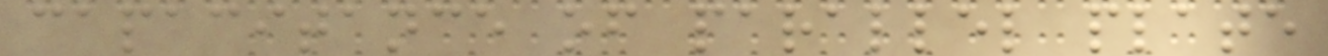capacitance of parallel plate
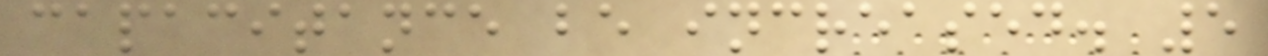capacitance be increased. 5
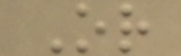Or
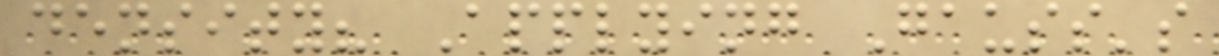density? Applying Gauss's
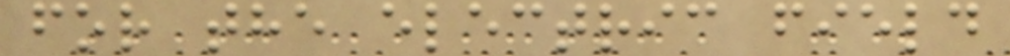for the electric field
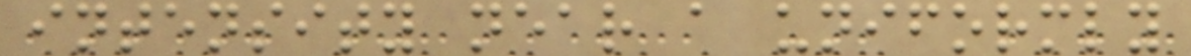intensity near a uniformly
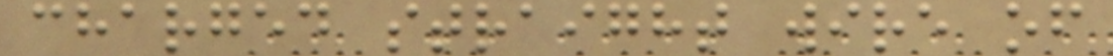charged straight wire of
